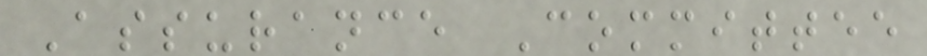Assurance Committee
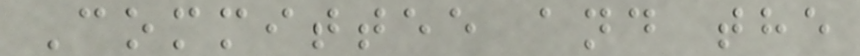Committee and the
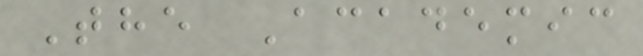The Academic
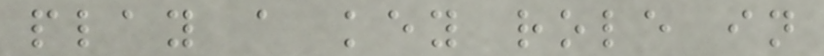play a key role in
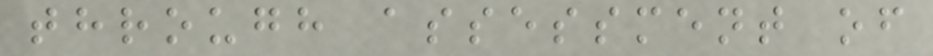through assessment of
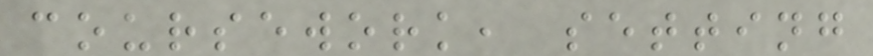coursework, setting
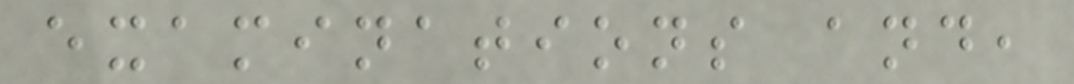examinations and,
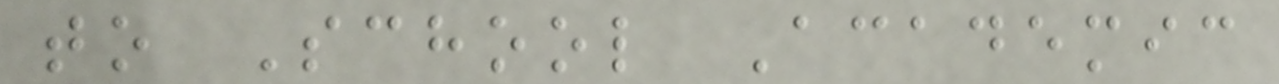to School Academic
